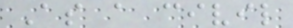As a civil
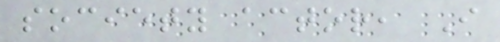society actor, I
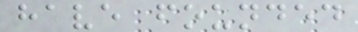have founded
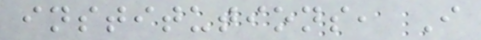institutions, I
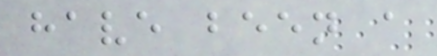have been a
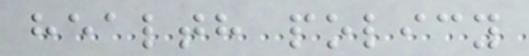health policy
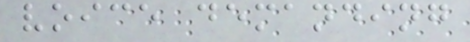voice demanding
